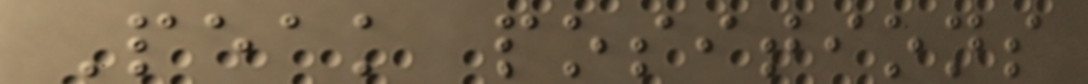Peak positions
